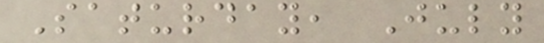Saturday, July
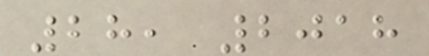28, 2018
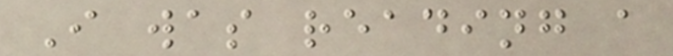I was reading a
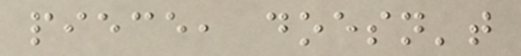piece, doesn't
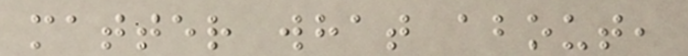matter what about,
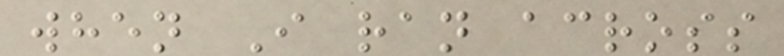when I ran across
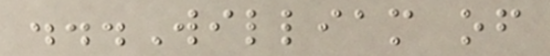...William of
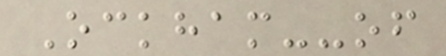Ockham--of
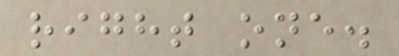right one.
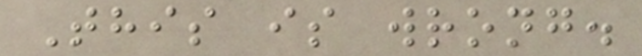This is wrong.
